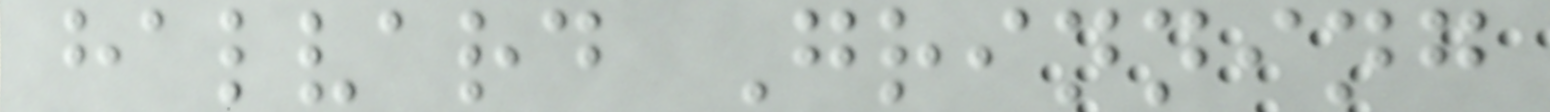halvard Grinning
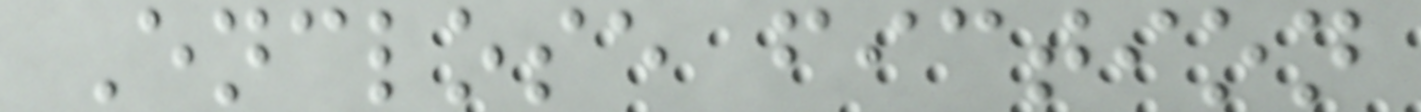Enclose fiction
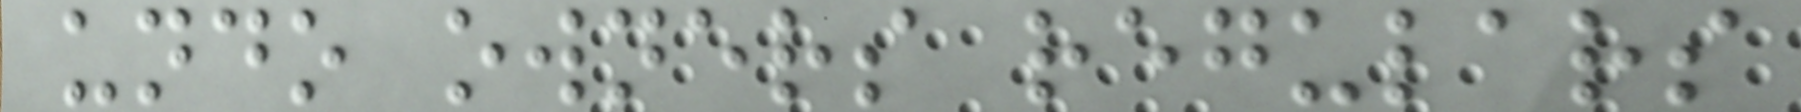undo owners regulars
